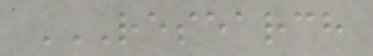RESEARCH
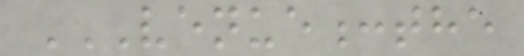VENUE:THE
